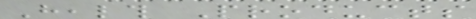Health Products
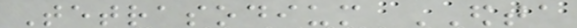Tetrasodium EDTA
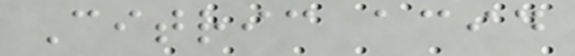Citric acid
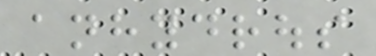anhydrous
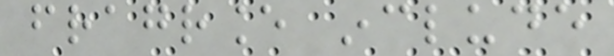fragrance include
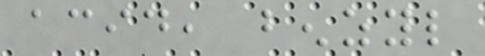acid, benzyl
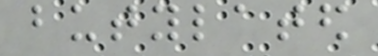butylated
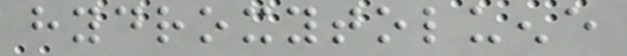hydroxytoluene
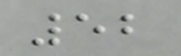52
